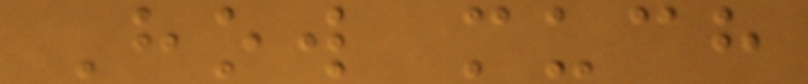How much
